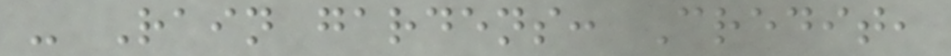- Rain gardens: Credit,
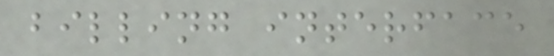billing interface
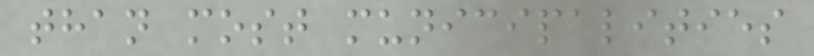than most municipalities
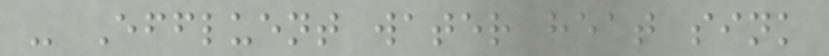- Effluent water heat sink
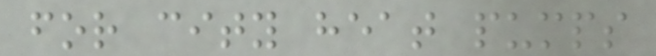for city heat pumps
